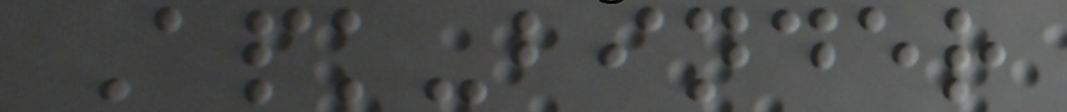Apk-binder
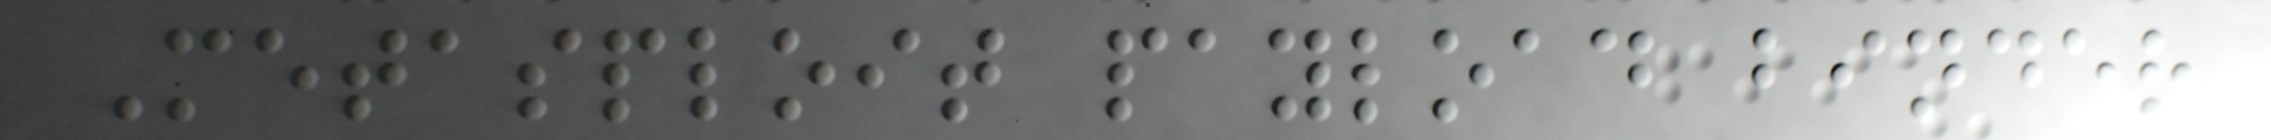Metasploit payload binder
